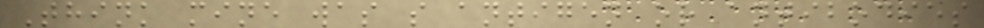Think mine was s antigen or antibodies
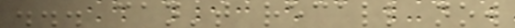... can't recall now
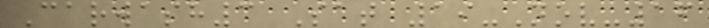Carwash3 Sat 19-Nov-16
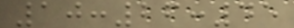10:26:45
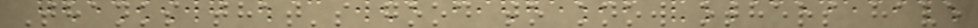Thanks that's good to know others have
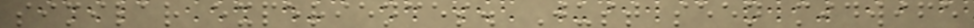similar experiences. Just seen midwife
